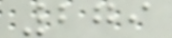279
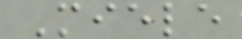Miele
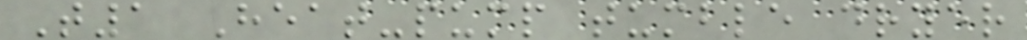T1 Heat-pump tumble dryer
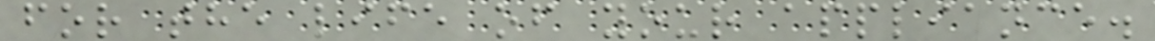for the life of your appliance.
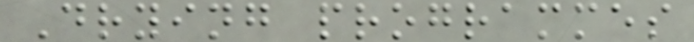Drying programmes
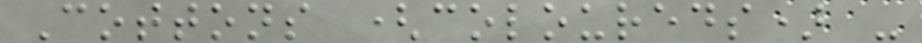Cottons (coloureds) -
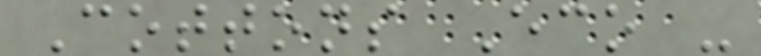Cottons Eco -
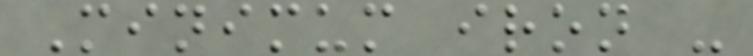Minimum iron -
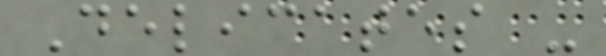Delicates -
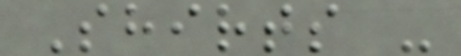Shirts -
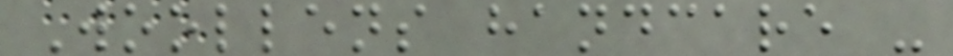Woollens handcare -
